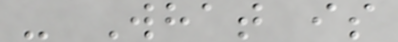- What is
